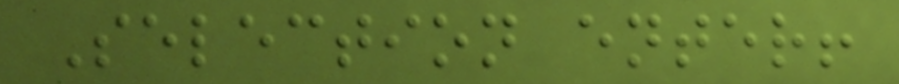Selection enter!
